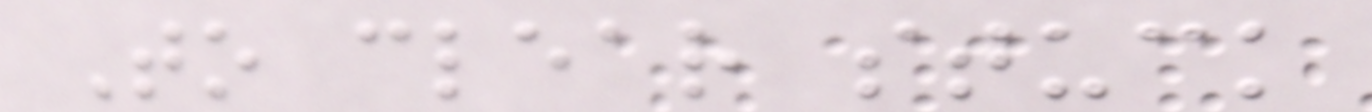To clear stuck
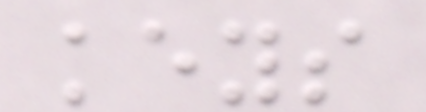keys
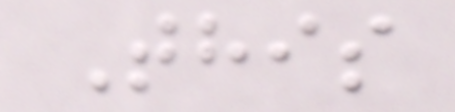This
